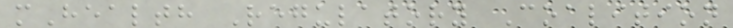mHealth Regulatory Coalition
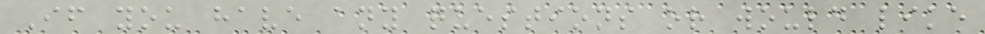If you have any questions or would like
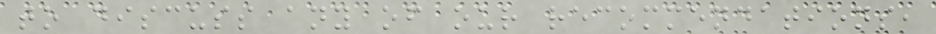to discuss any of our recommendations,
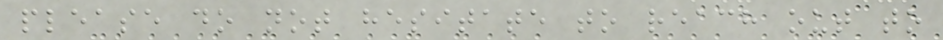please do not hesitate to reach out to
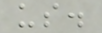us.
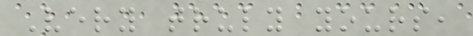Very truly yours,
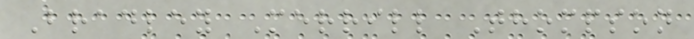Bradley Merrill Thompson
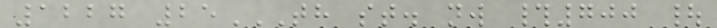1227 25TH ST. NW #700 |
